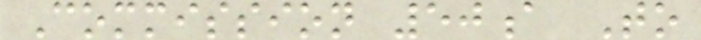Commission 50a To
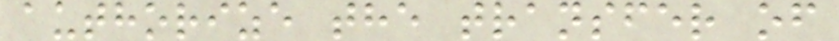authorize the transfer of
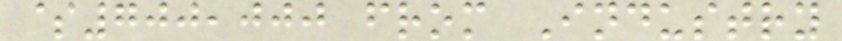$700,000 from Industry
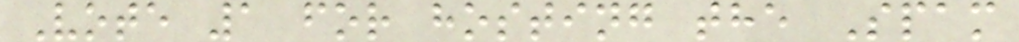Vote 1 for hosting the Spam
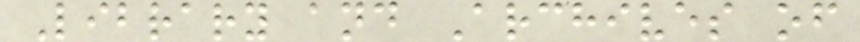Library and Archives of
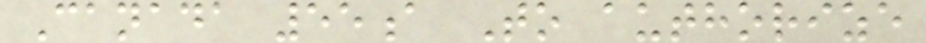Canada 55a To authorize
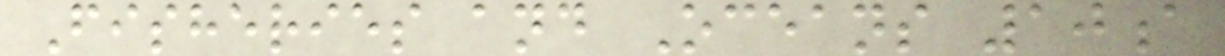Fisheries and Oceans 10a
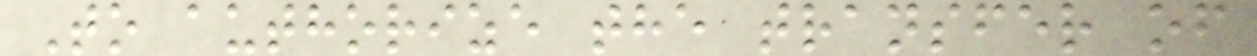To authorize the transfer of
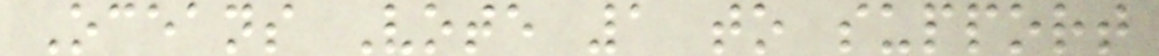Oceans Vote 1 to support
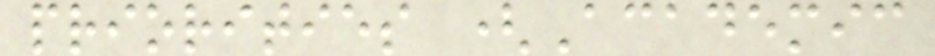priorities (Academic
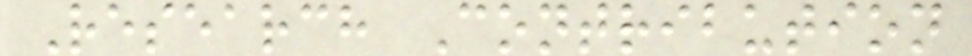Research Contribution
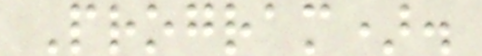Program).
